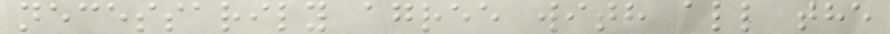necessarily agree with all the
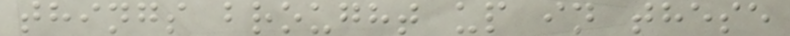things brought up in these
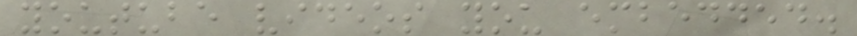youtube videos you embedded.
